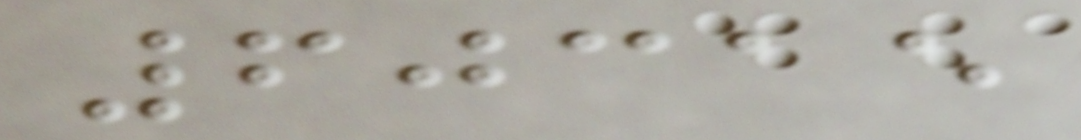60315
